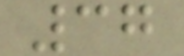37
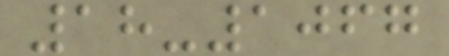18-1067
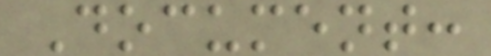Document:
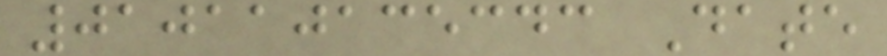010110135343 Date
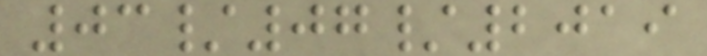03/07/2019
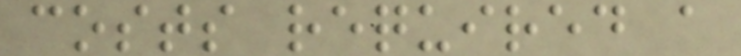costs required a
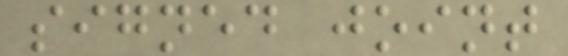signed joint
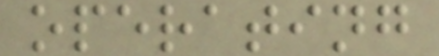operating
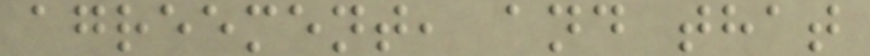agreement, and that
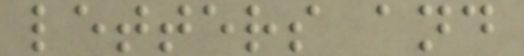letters and
